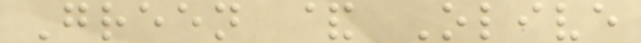Green & Olive
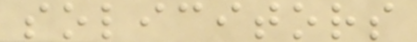solicitors
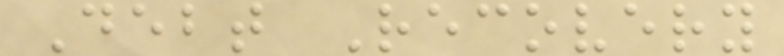Debt Recovery
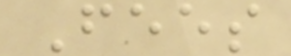Fees
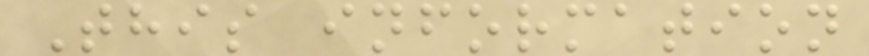This information
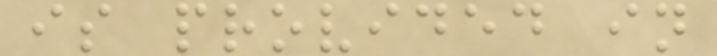is provided in
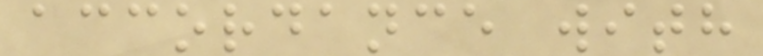accordance with
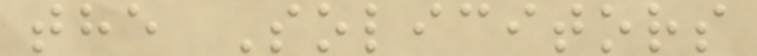the Solicitors
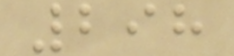298
